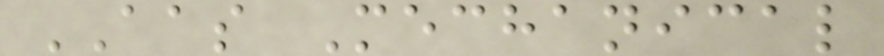AAS Mechanical
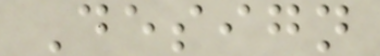Design
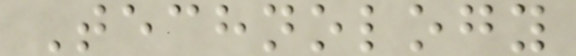Technology
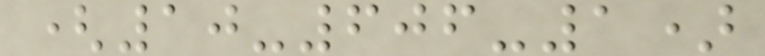(10-606-1)
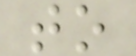to
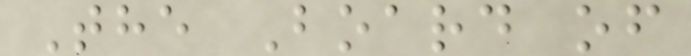The Board of
